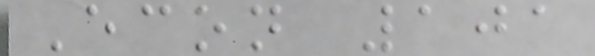Econ 101
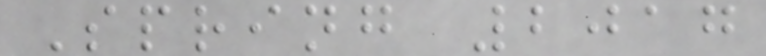Spring 2017
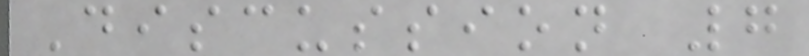Discussion 7
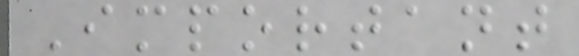Important
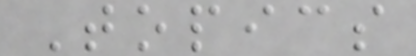Topics
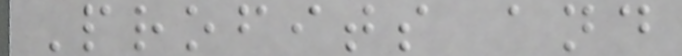Profits and
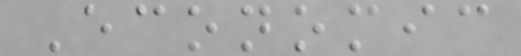Economic
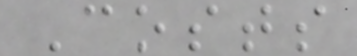Costs
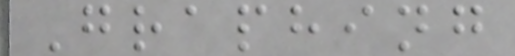Graphing
